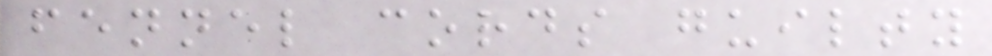fennel cords guilty
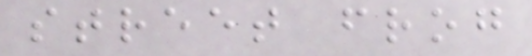street frog
